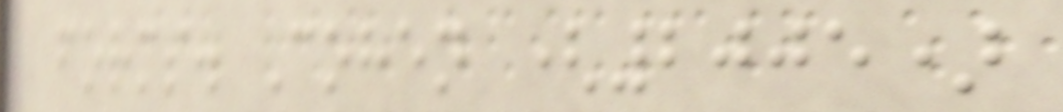forms. Cohen (2005)
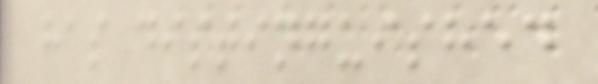has distinguished
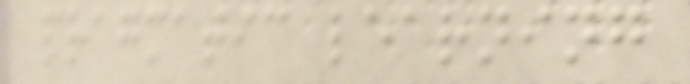pragmatic learning
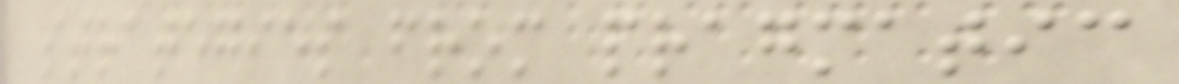strategies from pragmatic
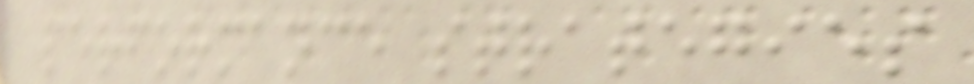performance strategies
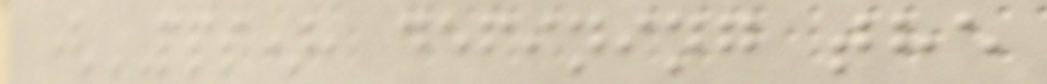(PPS), defining the
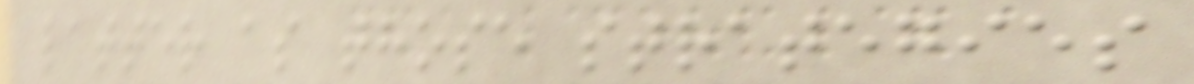latter as those strategies
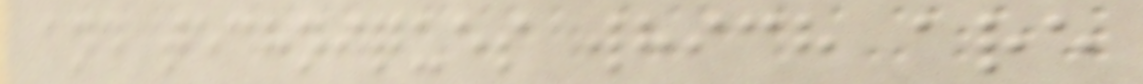and techniques which are
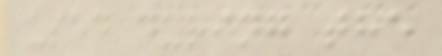used during the
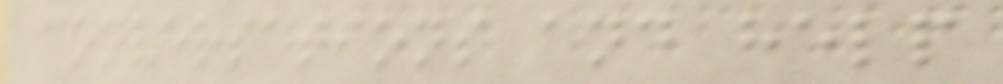conversations and help
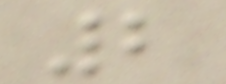2
